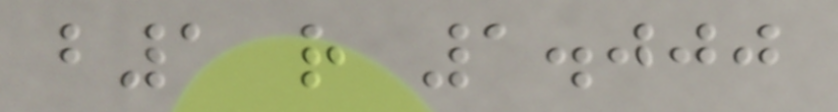b1 r 1.000
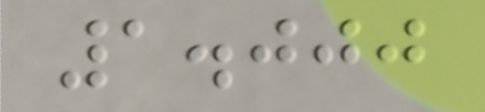1.000
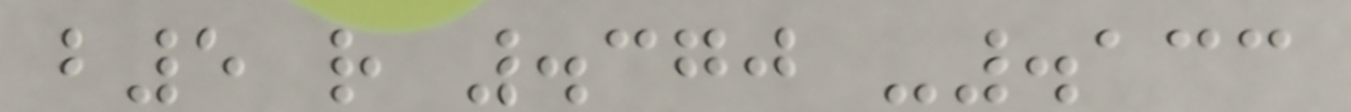b5 r .370 -.133
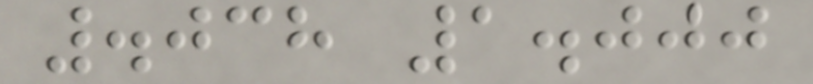.038 1.000
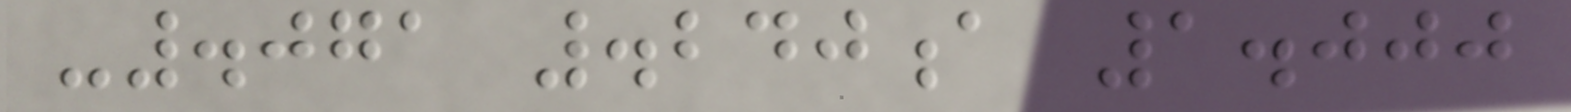-.071 .240a 1.000
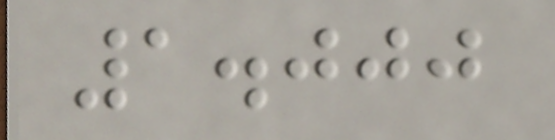1.000
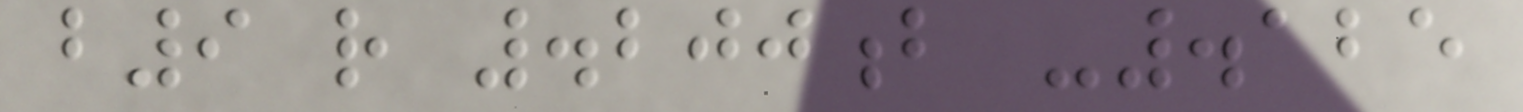b9 r .200b -.125
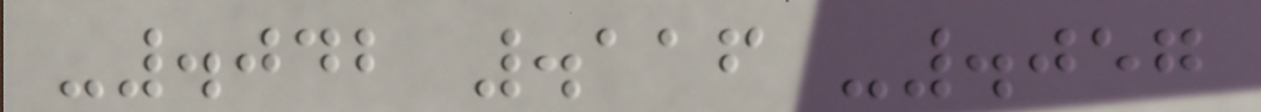-.042 .116 -.057
